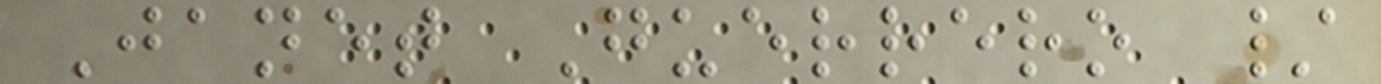Janet Guerrero /
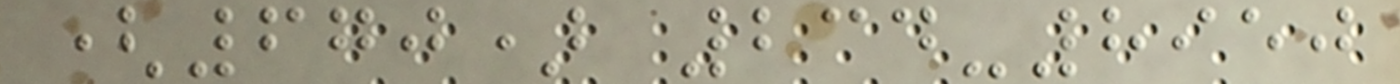(670) 234-8950
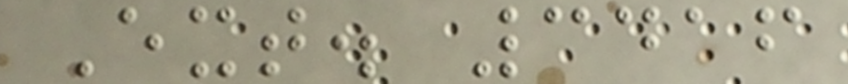Ext. 3416
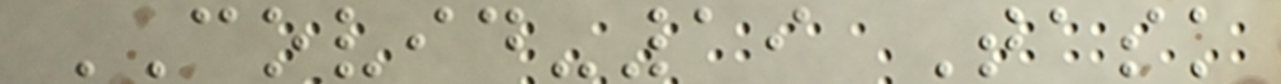COVID-19 Task
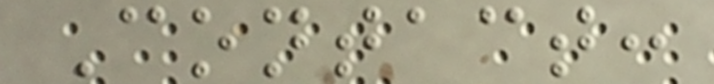Contact:
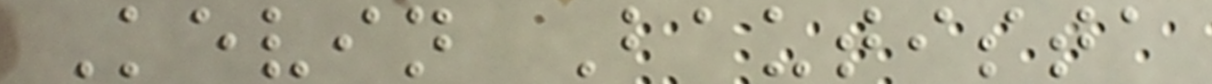Kevin Bautista
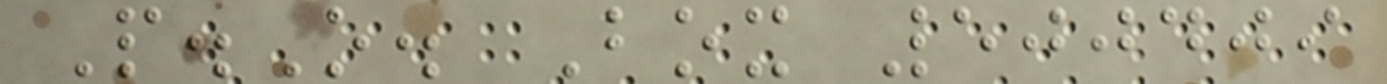P.O. Box 500409
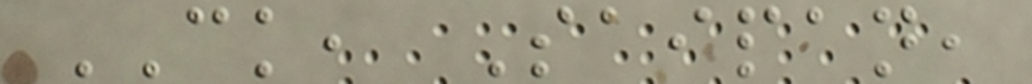CK, Saipan,
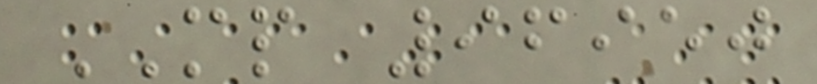MP 96950
